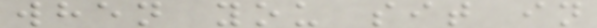when you sit in
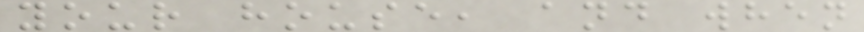your house, and when
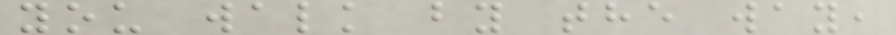you walk by the way,
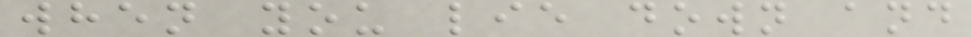when you lie down and
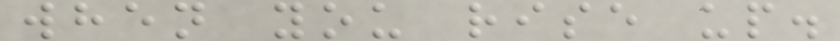when you rise up.
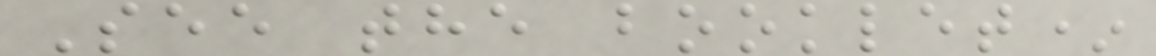See the booklet*
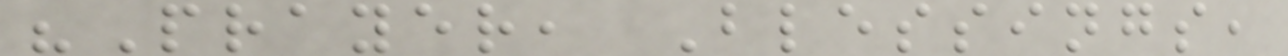"Prayer, Blessings,
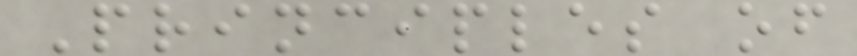Principles of
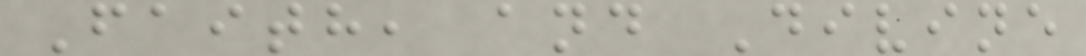Faith, and Divine
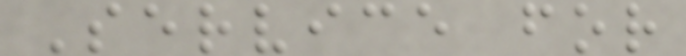Service for
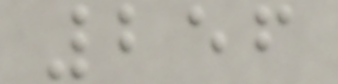256
